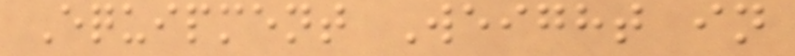Equipment Weight in
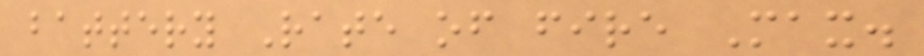battery Rate of fire Max.
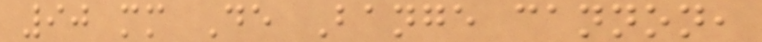90 mm De Bange cannon,
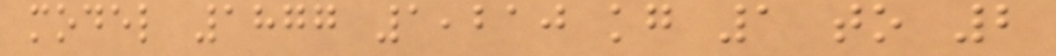model 1877 1,210 kg 1 to 2
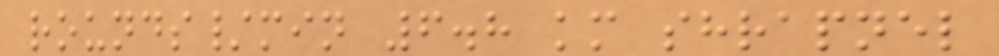rounds/min 6.8 km shrapnel
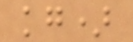kg)
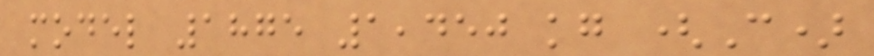model 1875 1,450 kg (C)
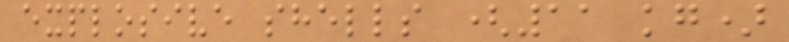explosive shells (11 kg)
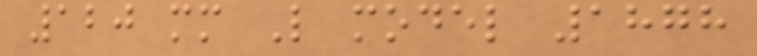120 mm L model 1878
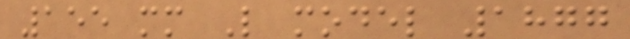155 mm L model 1877
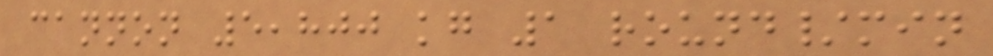cannon 5,800 kg 1 round/min
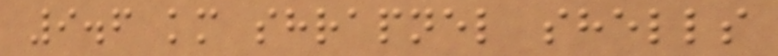9.6 km shrapnel shells
